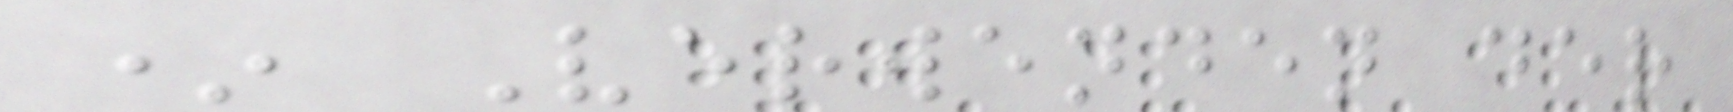* Verwenden der
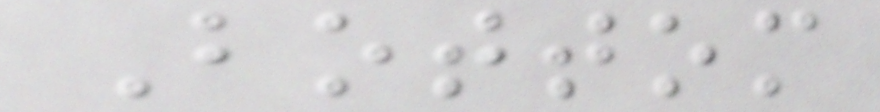Bottom
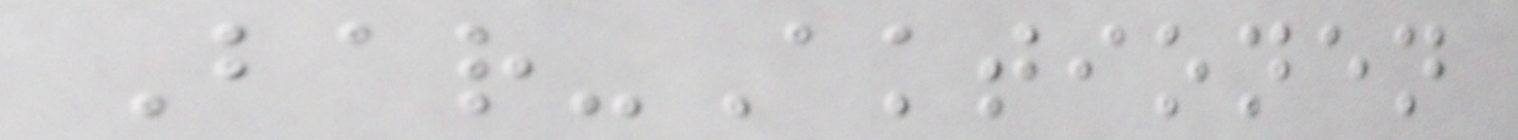Bar-Aktionen
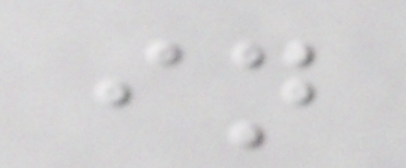in
